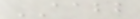AABB
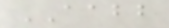AABB
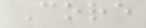Core
